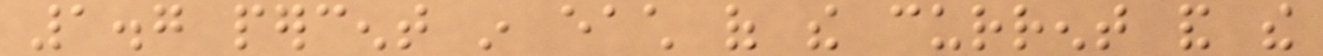1.7 percent in each of the current and the
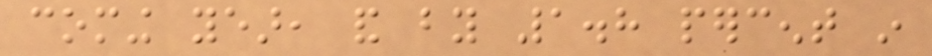coming year, and by 1.8 percent in
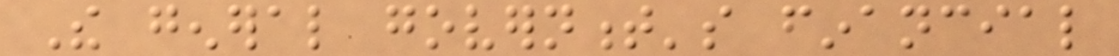The general government's financial
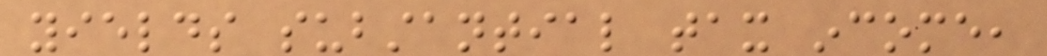yields substantial tax income,
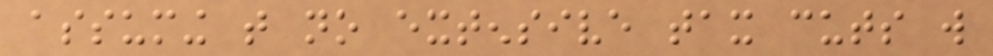assuming that no extensive tax cuts will
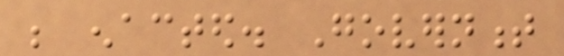be enacted. Government
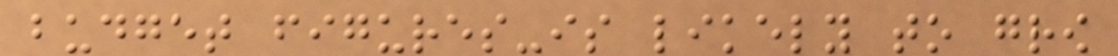budget figures-is likely to grow
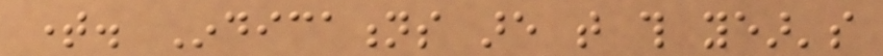time. Indications are that this year's
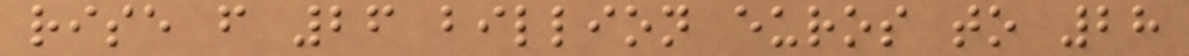rise from 26 billion euros to 28
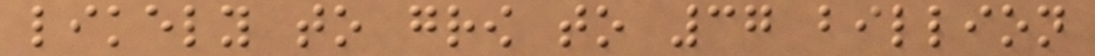likely to grow to 37 billion
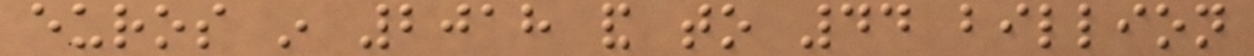euros in 2018 and to 44 billion
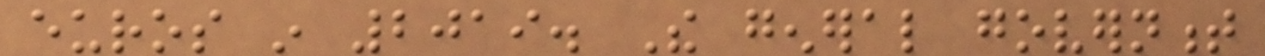euros in 2019. The general government
